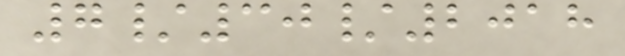7/30/2018
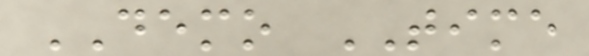DEMO TIME
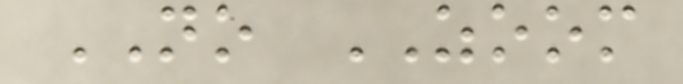NO ZOOM
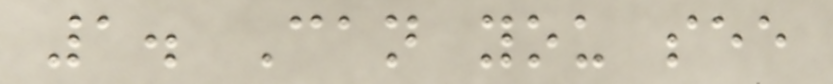1. Can you see
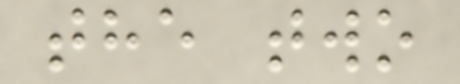the two
